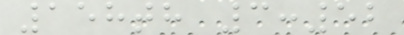158th 3:52
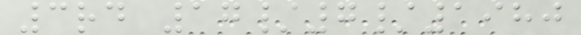3rd 17/7/1980
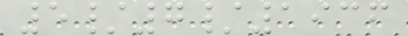5/7/1936
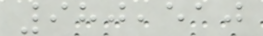980,510
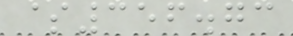$356.73
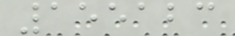155123
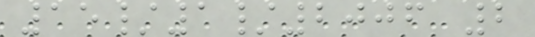15/1/2006 2
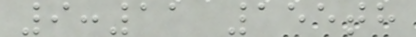9:11 155th
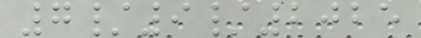7/9/2025
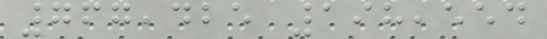767,425 198,554
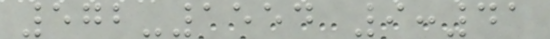572-1554 9:41
